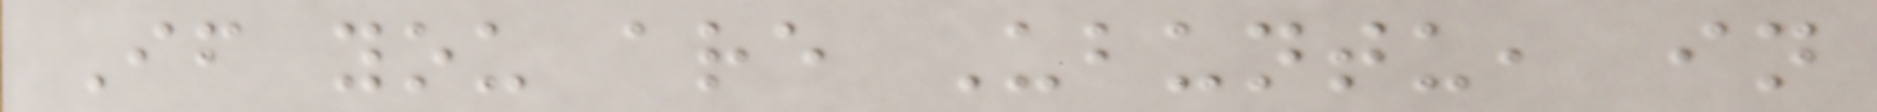If you are Ubuntu, in
